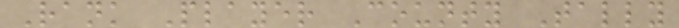Rank Player County Tally
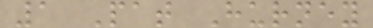1 Pat Hurney
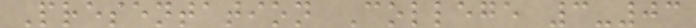Presentation College 3-03
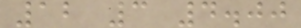12 3 4.00
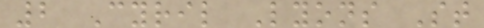2 Cyril Lyons St
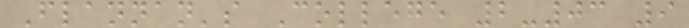Flannan's College 2-03 9
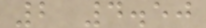2 4.50
